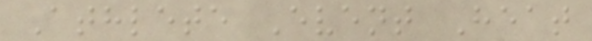Athlete Event Heat
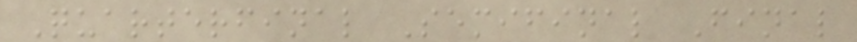Quarterfinal Semifinal Final
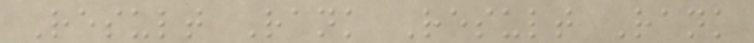Result Rank Result Rank
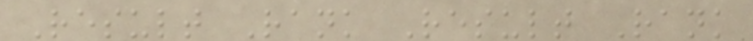Result Rank Result Rank
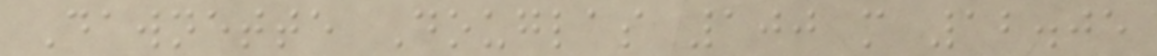Dawnette Douglas 100 m 12.05
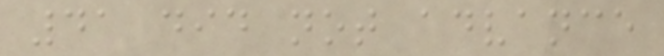41 did not advance
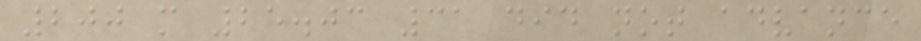200 m 25.03 31 did not advance
